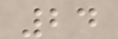24
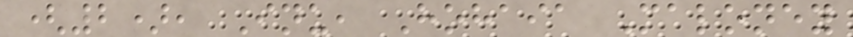(2), Inu, Hohaia Maloney
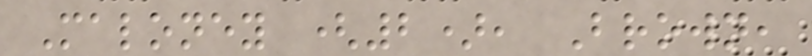Maloney (2), Brown,
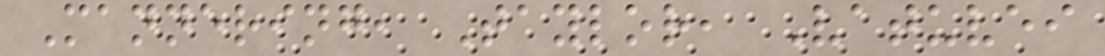Mannering, Taylor, Vatuvei
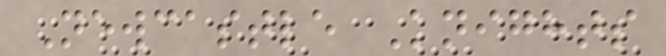Newcastle Knights
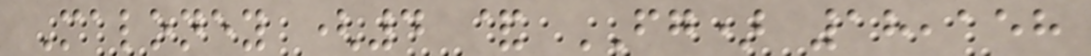Maloney (4 & FG) 18,158
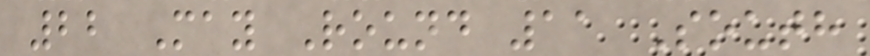22 May Round 11 South
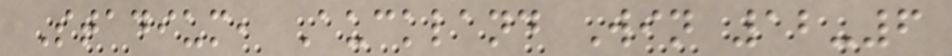Stadium, Auckland Win 12-6
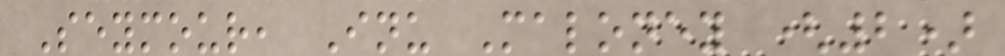Seymour, Inu Maloney (2)
